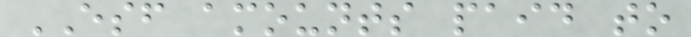ESF amounts paid to
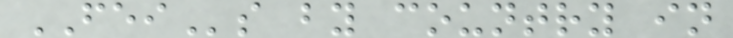FEIs by country in
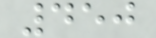450
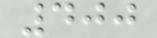400
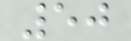50
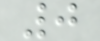0
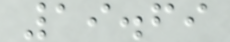19.69
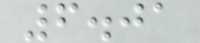6.01
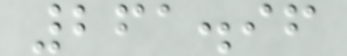261.96
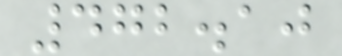472.10
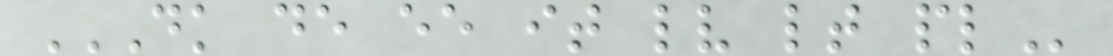DK DE EE IT LV LT PL
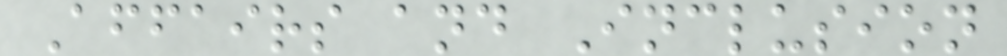Affairs and Inclusion
